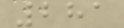281
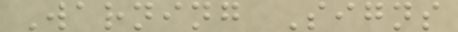Warning Signs
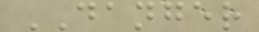DANGER
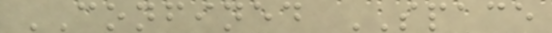CONFINED SPACE
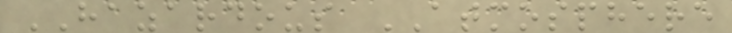HAZARDOUS ATMOSPHERE
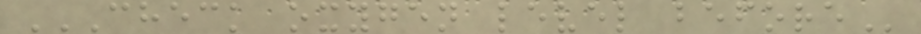CHECK OXYGEN LEVEL BEFORE
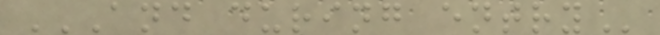AND DURING ENTRY
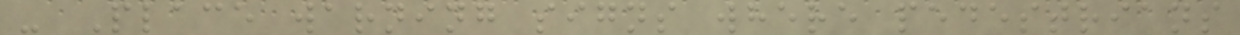- Place warning signs where pedestrians
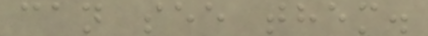can see them.
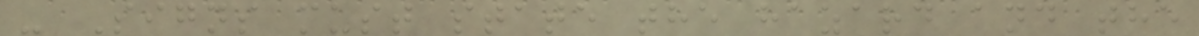- Signs must state the hazard and the
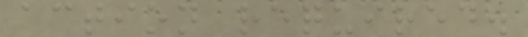action required.
